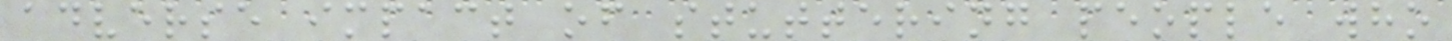adverse impact of stuttering people who
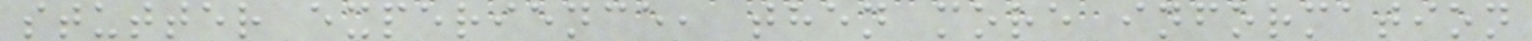stutter experience, then more information
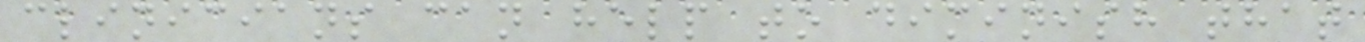clinicians can help to diminish that
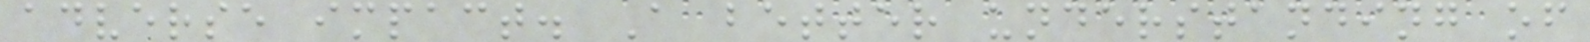adverse impact. A better understanding of
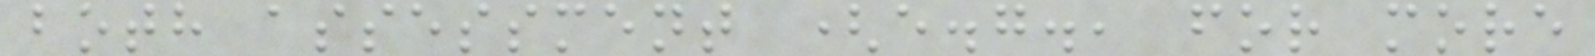both assessment (e.g., for more
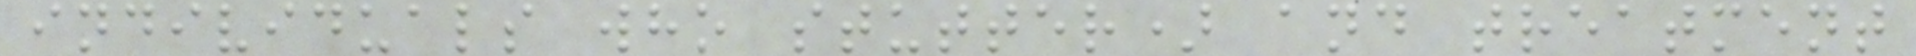individuals who stutter) and treatment
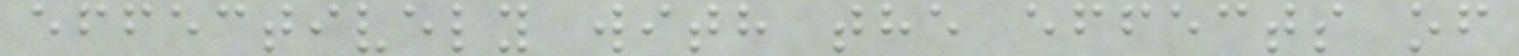effectively with the effects of
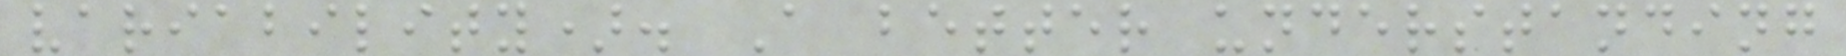variability). A better understanding
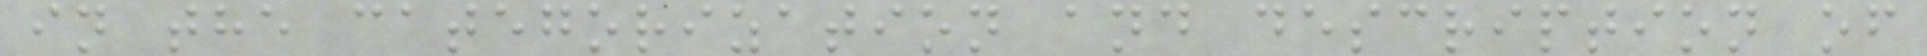in the categorization and description of
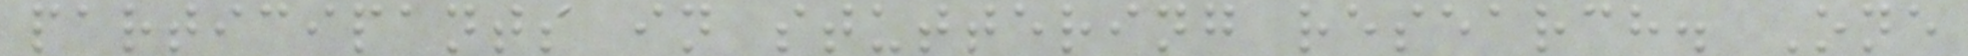participants in stuttering research. One
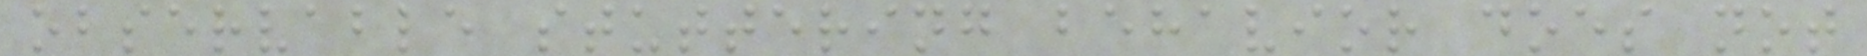observable stuttering behavior does not
